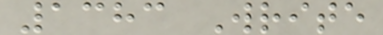1383 Write
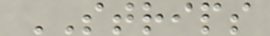STRIPS
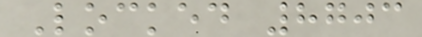Locked 8703
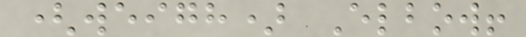(weigh) Elbow!
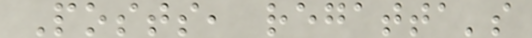Posts, regatta's
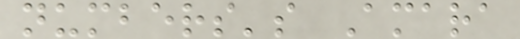numbers's Amara
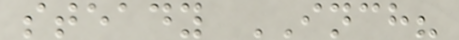steady INCH?
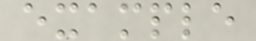example
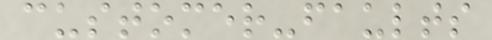customer-faults
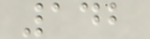142
